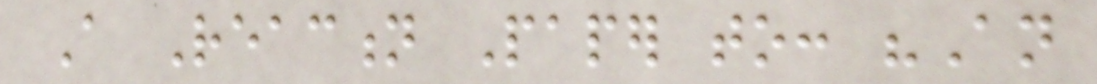A Reaction Paper to: "An
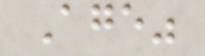Age"
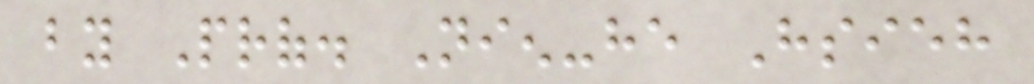by Prof. Nien-he Hsieh
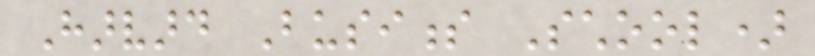Harvard Business School)
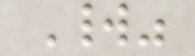World"
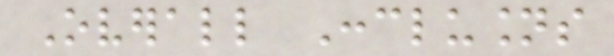Overall Conclusions
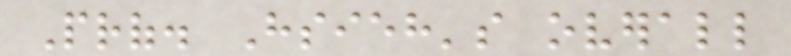Prof. Hsieh's overall
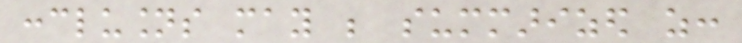conclusions may be summarized as:
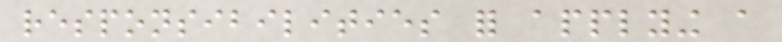responsibilities for applying a
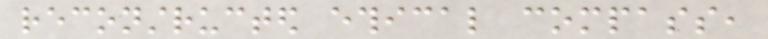reconstructed ethical compass,
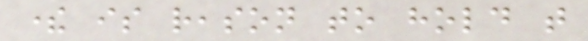there is reason to hold that
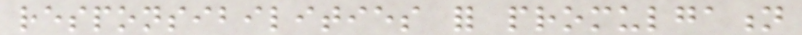responsibilities for promulgation
